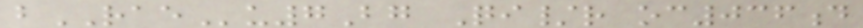bRAEu7Bg Qi/r oc036d
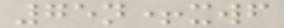75n+xwf
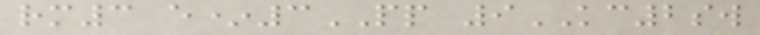rm3 e*3PP 9KC2sw
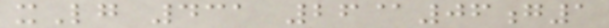xLg 431 26@06g1
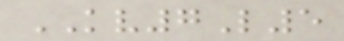KV7L5
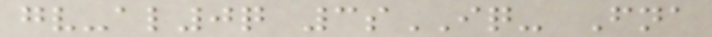gv-al0q 3sIQ- Fna
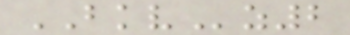BKVz2
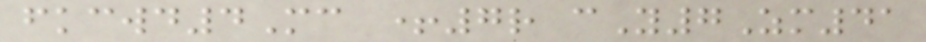fkcwd4Mc +7r cY7Zm41
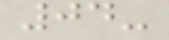04-
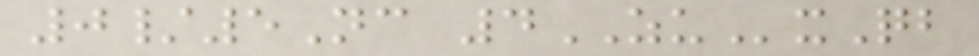0/5Nc 4ZUxQb
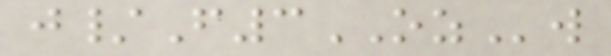j/F3OZw
